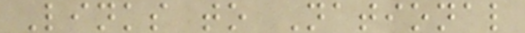Links to National
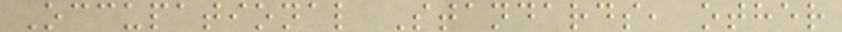Occupational Standards, other
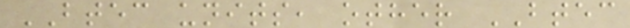BTEC units, other BTEC
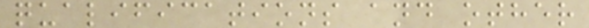qualifications and other
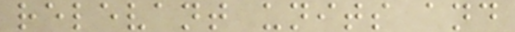relevant units and
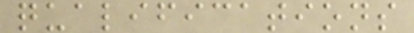qualifications
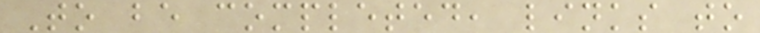To be completed, links to
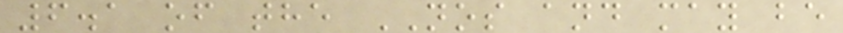6.1 of the NOS and may be
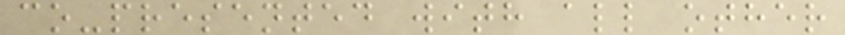co-presented with all other
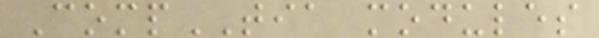CompTIA modules
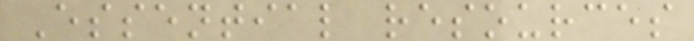Essential resources
